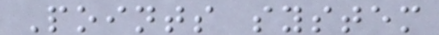Points system
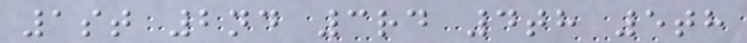1st 2nd 3rd 4th 5th
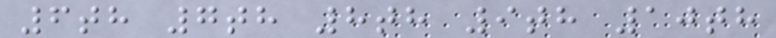6th 7th 8th 9th 10th
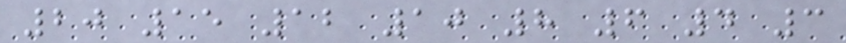20 15 12 10 8 6 4 3
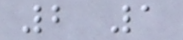2 1
